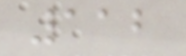112
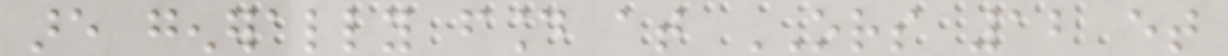are generally found at ORS 12 et
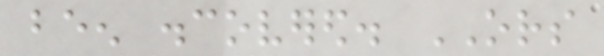been discovered. ORS
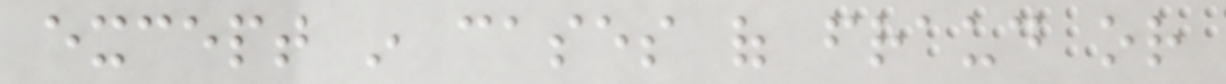except in cases of fraud or
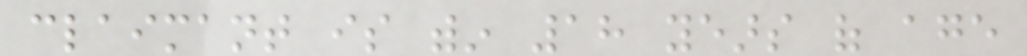claimant is within 18 years of age
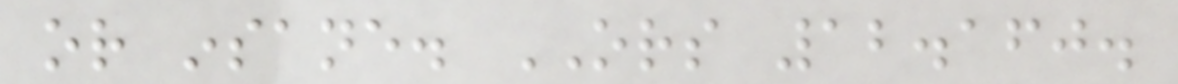or insane. ORS 12.160.
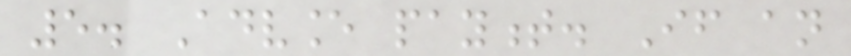5. Advance payment. If an
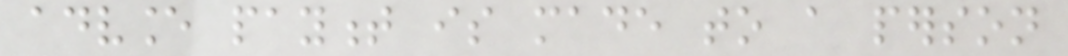advance payment is made to a person
